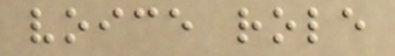voice role
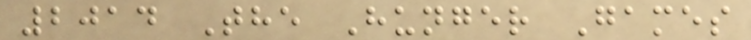2014 The Hunger Games
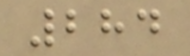284
